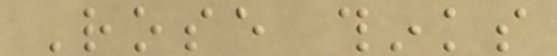Rose thinks
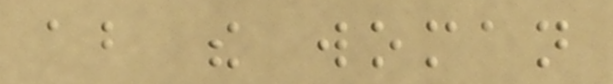about the woman
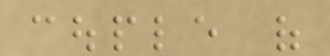couple of
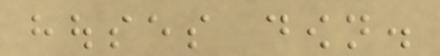houses down.
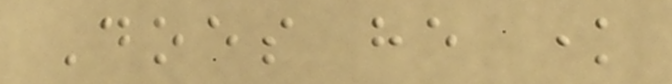Does he know
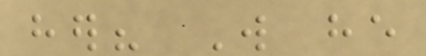her? Will he
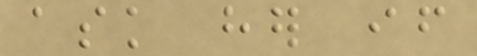ask her if
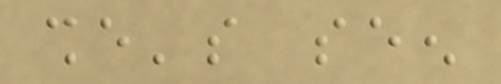she's seen
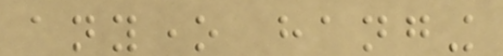anyone hanging
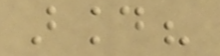around?
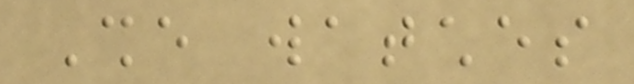She watches
